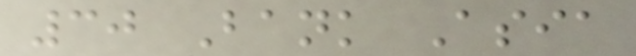30 Bank Asia
